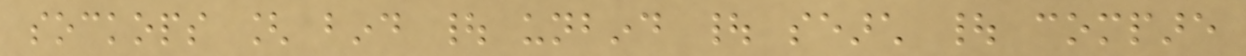sockops [ bind | unbind | search | compare
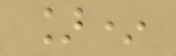]*
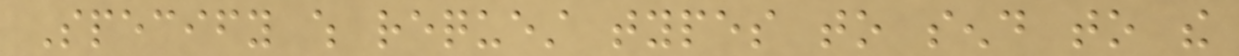Specify which request types to send to the
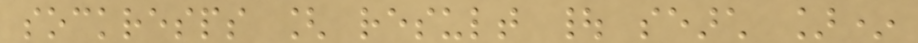sockresps [ result | search ]*
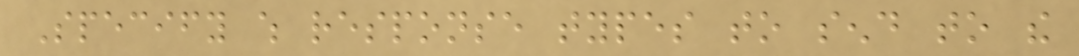Specify which response types to send to the
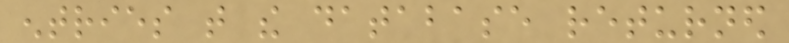entries that the database returned
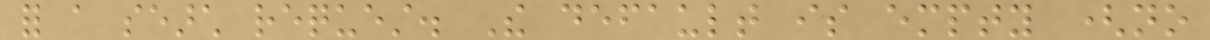for a search request. The default is empty (no
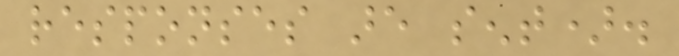responses are sent).
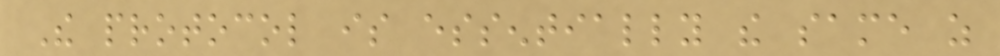The protocol is essentially the same as
